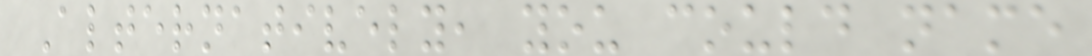Alternatively, you could name
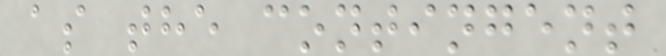as the contingent
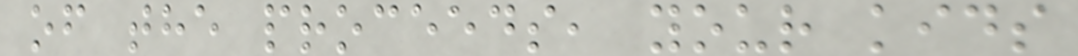of the proceeds, your kids
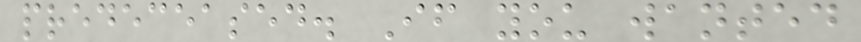predeceased. If you wanted
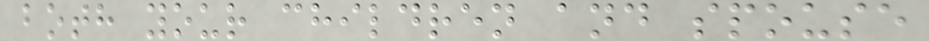both your children and spouse
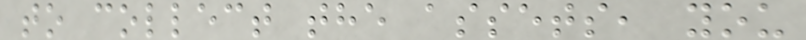to collect the assets, you
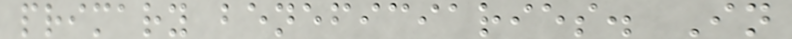primary beneficiaries. In
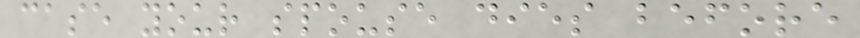case your spouse dies before
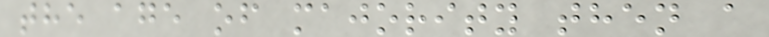the age of majority then a
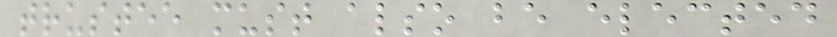trustee must also be elected
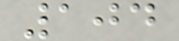104
